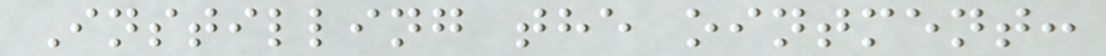Instilling the ointment:
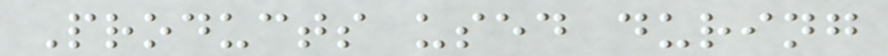Products used during
